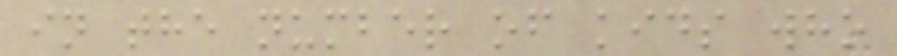in the number of kids who
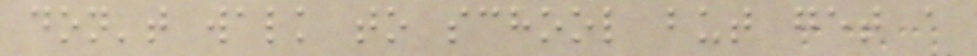don't walk to school but get a
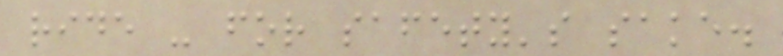ride - for safety's sake.
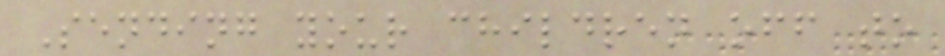Sending your children off to
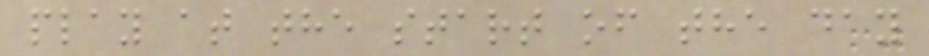play at the start of the day
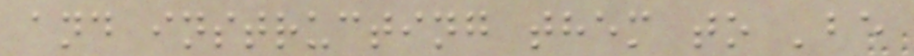and instructing them to 'be
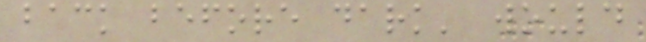back before dark' would
